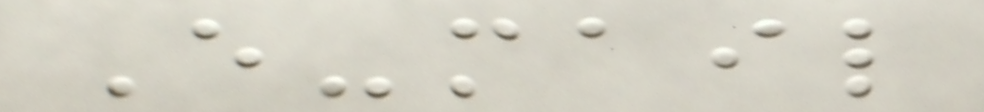E-mail
